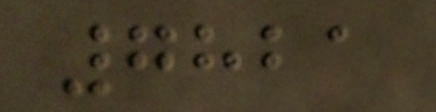7821
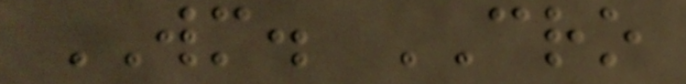WM. CRO
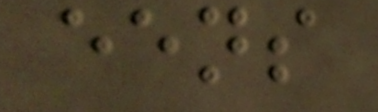eens
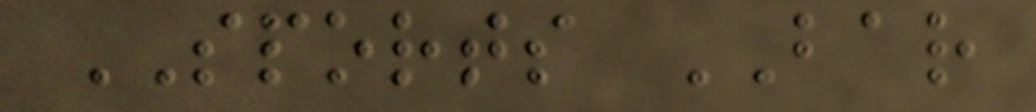SPORTS BAR
